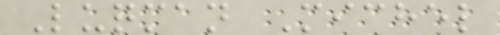Luqman Michel
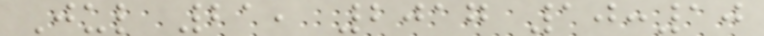Jul 21, 2017 10:10
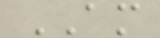AM
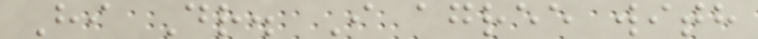Hi Dr. I agree with
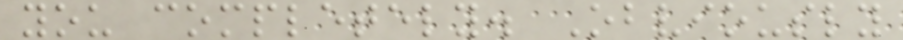you completely. Obviously
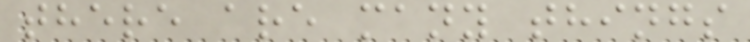there are many things
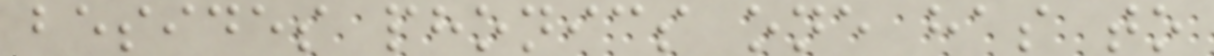besides phonics one has to
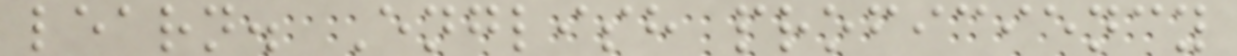learn. English proficiency
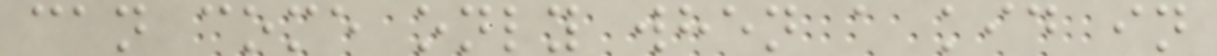can come only when a kid in
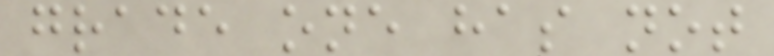grade one has not
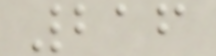216
